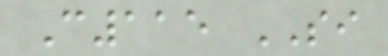C115 SI
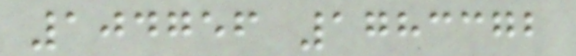104756 1783372
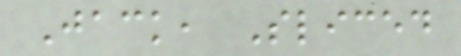Jack, Sliced
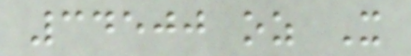34500 oz X
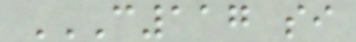C117 SI
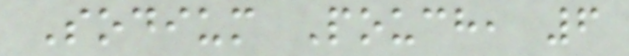Sodium Pouch, 6
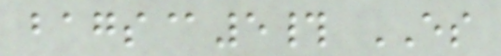bags@5# ES
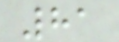81
